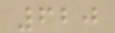620
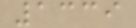1339
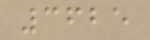3625
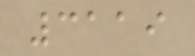3119
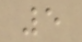5
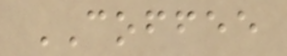COFFEE
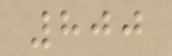800
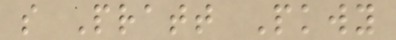s Pratt Pkwy
